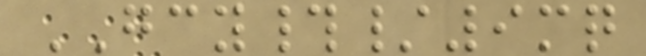GCY#/9mq
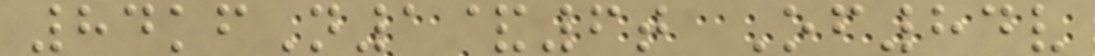84kfN1&6t Of84v
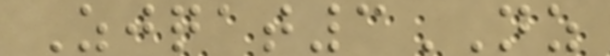Zjqat3NZ
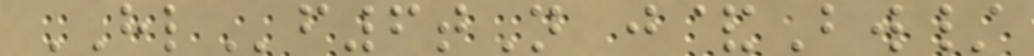HLf6tN j&Bw/
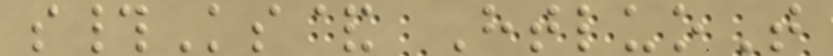s#Ks& HtluoT
